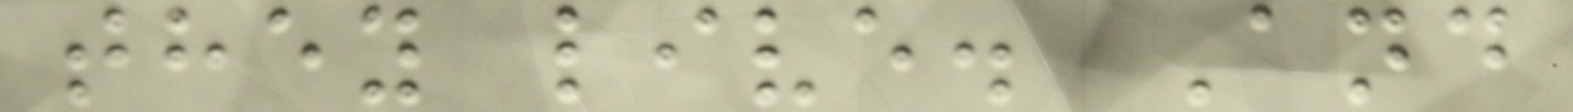they live. And
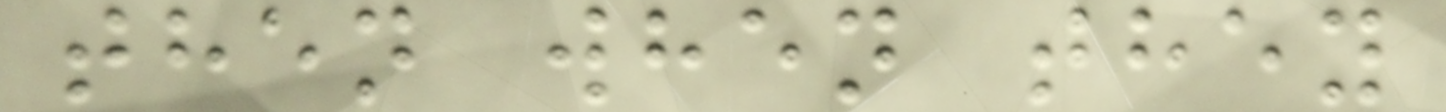then when they
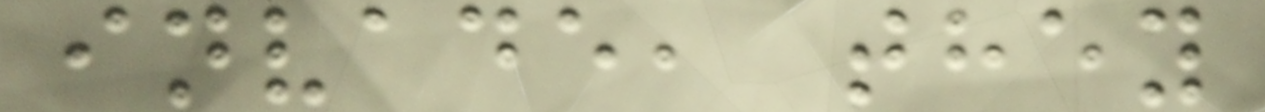invade, they
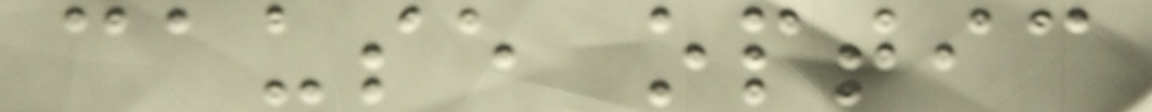cause optic
